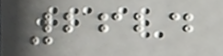2624
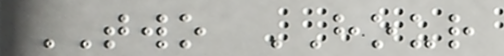TWO HOUR
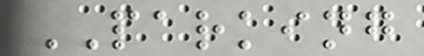PARKING
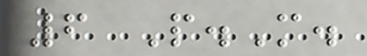6 P.M.
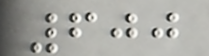600
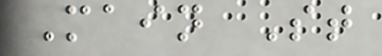Main St
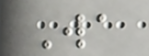Wa
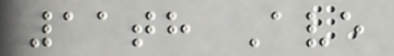11th Ave
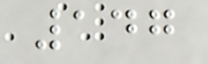147
